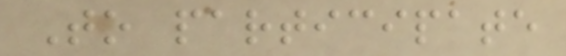To participate
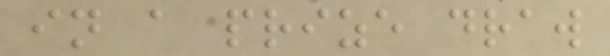in a prize draw
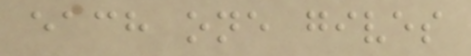each one gives
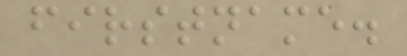firstname.
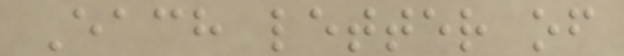Each letter of
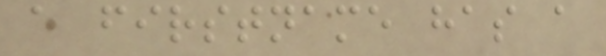a firstname has a
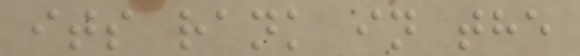its rank in the
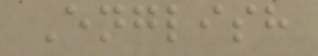English
